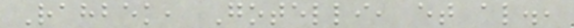Rahbek, Gotelli, et al.,
